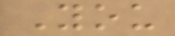You
